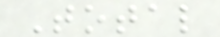Total
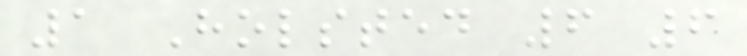1 Holsted 6 6
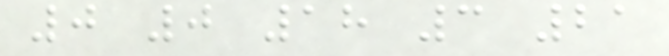0 0 18 3 21
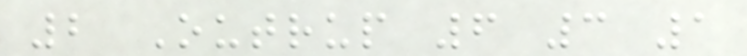2 Outrup 6 3 1
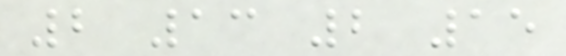2 13 2 15
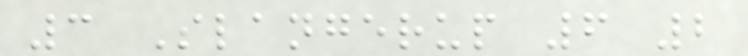3 Slangerup 6 2
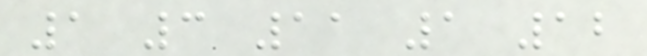1 3 11 1 12
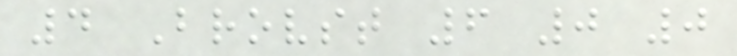4 Brovst 6 0 0
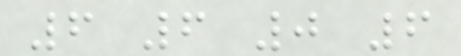6 6 0 6
